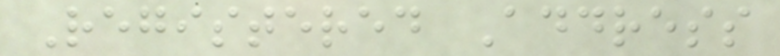Registered Address
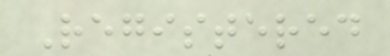Registered
